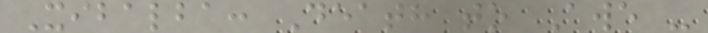Xibalba: Death to Awe -
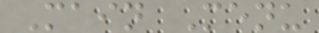Main Menu
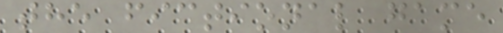the fictional game
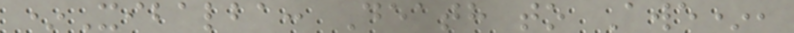*Xibalba: Death to Awe*,
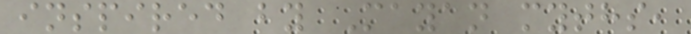inspired by Mayan myths,
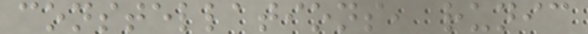constellations, runic
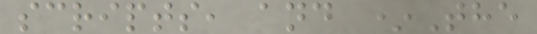scripts, and *The
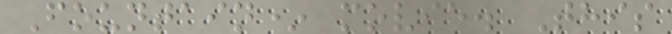Fountain* movie. This
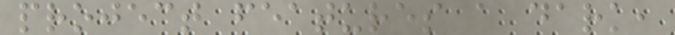project features a dark,
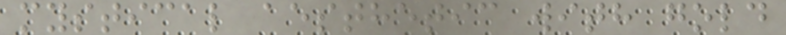mystical aesthetic with gold
